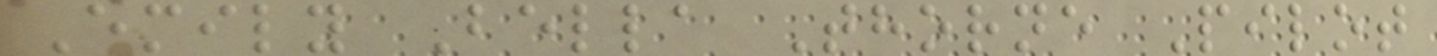Emily Bella Thorne Pilot
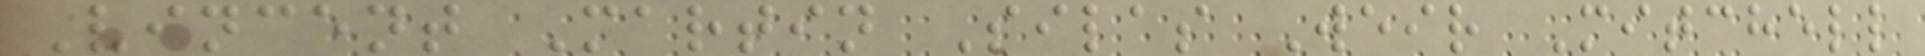Vincent Martin Silas Weir Mitchell
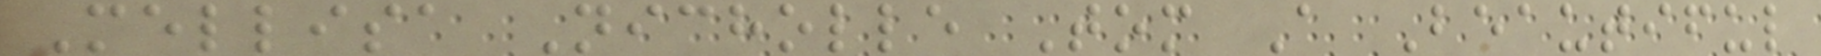Mellisa Nicholle Tom A Beautiful
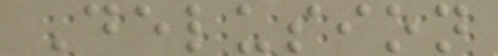Delusion
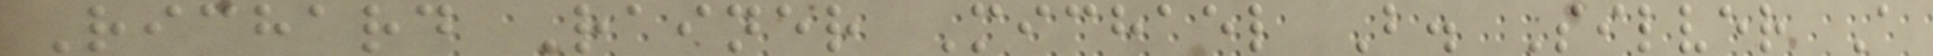Richard Rainer Michael B. Silver A
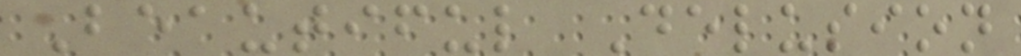Beautiful Delusion
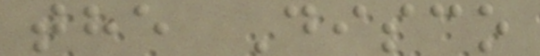the Disco
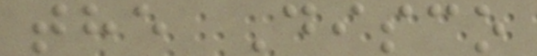the Disco
